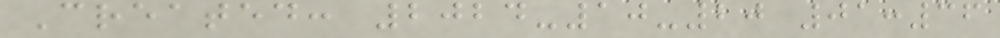Created: 2024-10-20 01:36
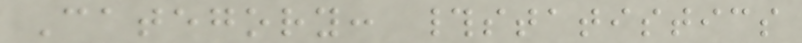Category: #statistics
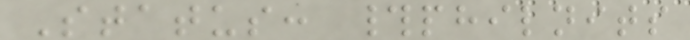Status: #philnits
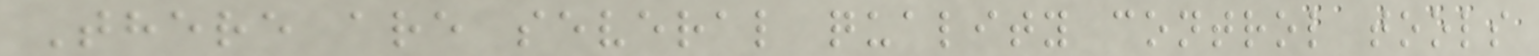There are several quality control tools
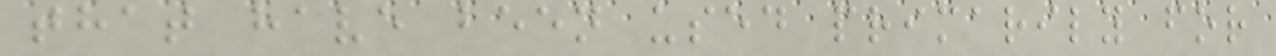that have been used primarily for
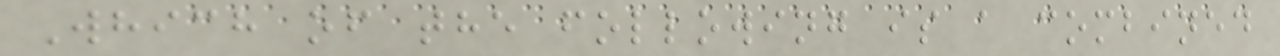Which of the following is a combined
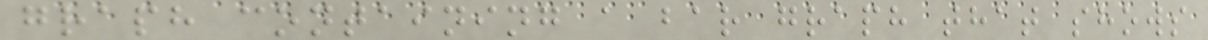graph containing a bar graph that shows
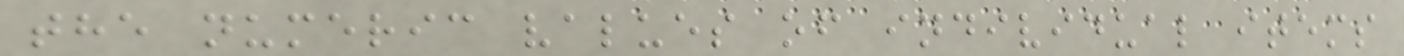the numeric values of individual items
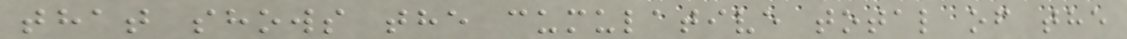that shows the cumulative total of the
